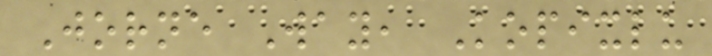Jorne Way, Kopixlu
